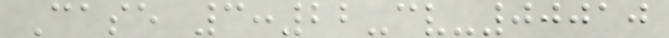Case 3:22-cv-00010
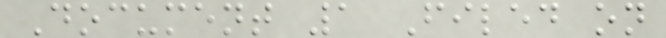Document 1 Filed on
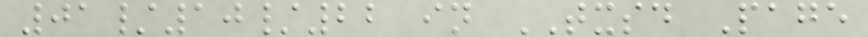01/10/22 in TXSD Page
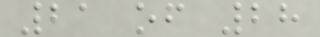21 of 28
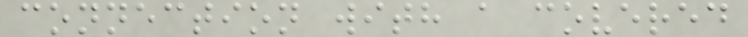connection with a covered
